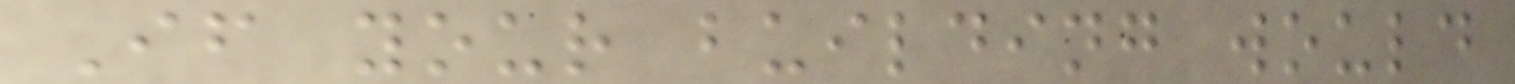If your building would
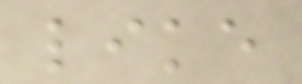like
